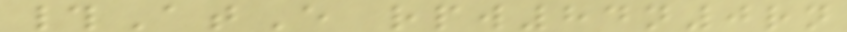#AtE rpw84n0rn
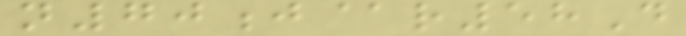n70j@r58D
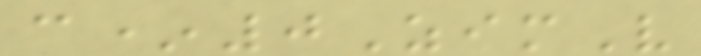c*0ZimV
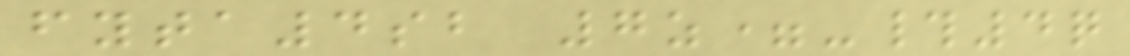fyta4sb 7z=-#4q
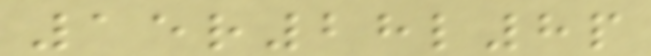15r28l8p
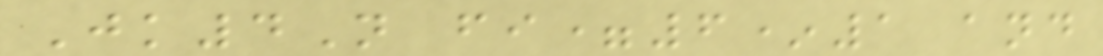Jk4N fi=6*1 and
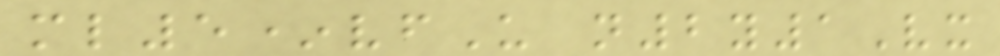ml5*vfU n2y1Vx
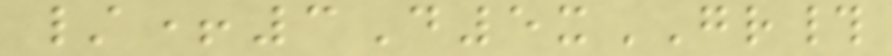/+3D5xGR#
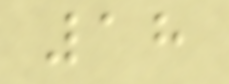18
